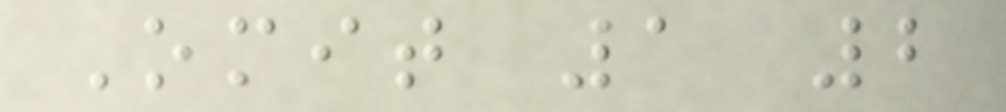Omit 1 2
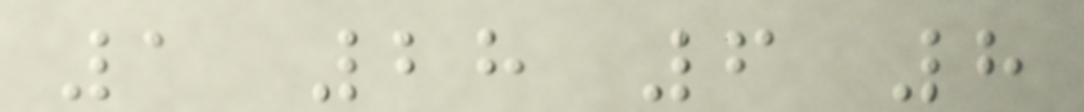1 28 6 8
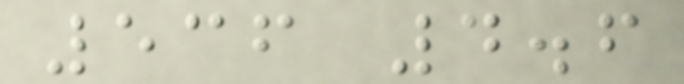536 4.6
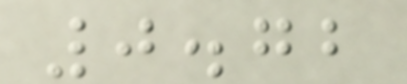0.72
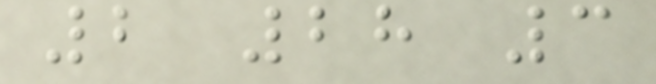2 28 3
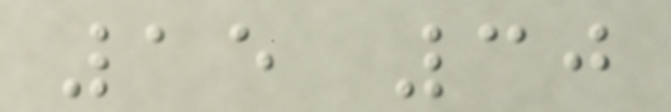15 30
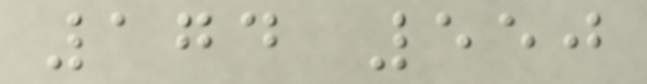174 550
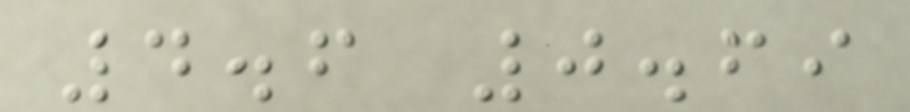4.6 0.69
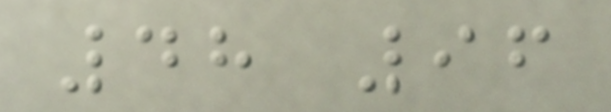48 96
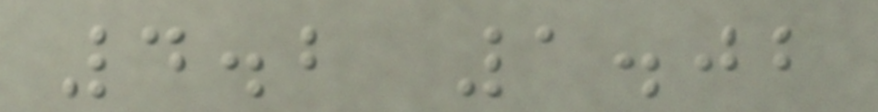4.2 1.02
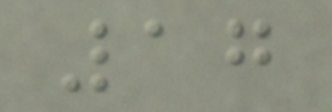17
